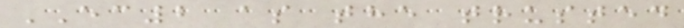EC2 as the trusted
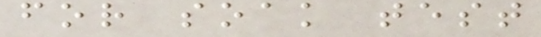for soak test
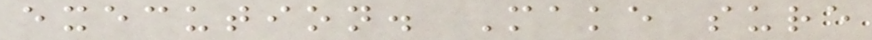execution. Make sure
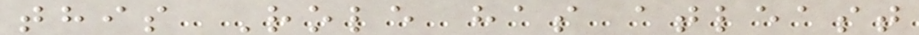this Role has atleast
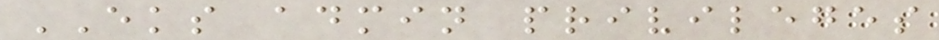EKS admin privileges
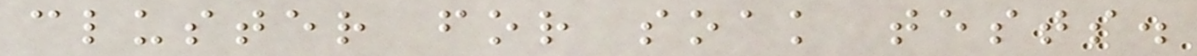cluster for soak tests.
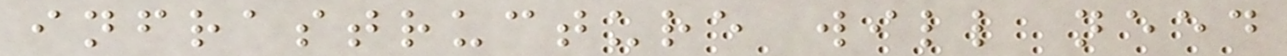infrastructure will need
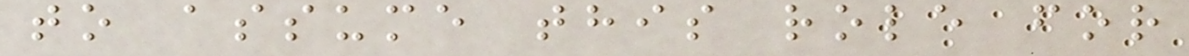to assume this role for
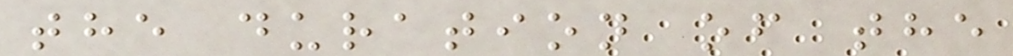the duration of the
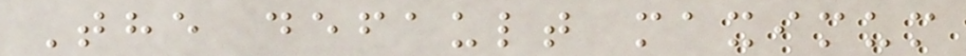The default maximum
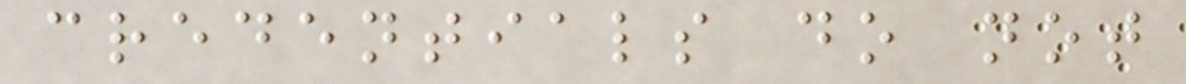credentials do not
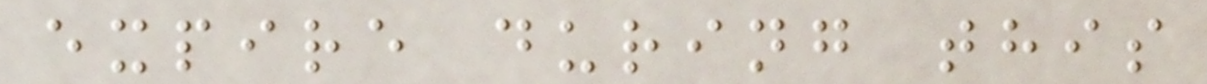expire during this
